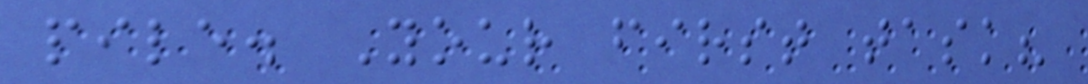pile. Your first task?
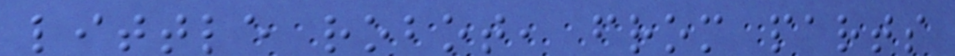little robot, from parts
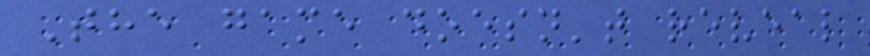The game doesn't reveal
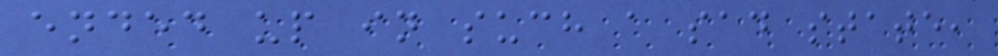ended up in such a sad state,
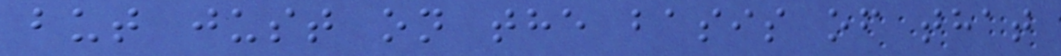but just on the basis of that
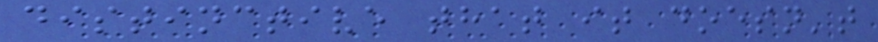distinctive that it doesn't
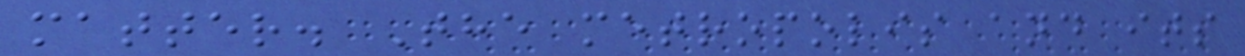matter. The metropolis and its
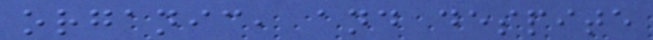organic, and despite
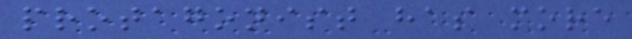protagonist has more
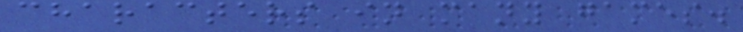characters in many games.
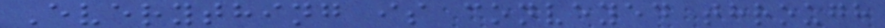Everything is conveyed through
